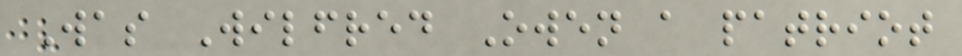Was Wilfred Owen a patriot
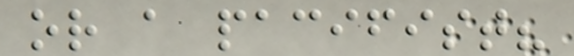or a pacifist?
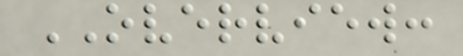OVERVIEW:
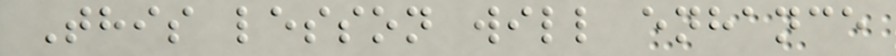This lesson will enhance
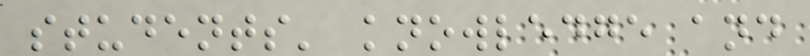students' knowledge and
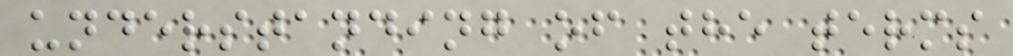understanding of the terms
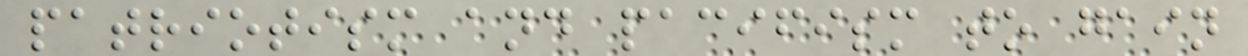patriotism and pacifism to gain
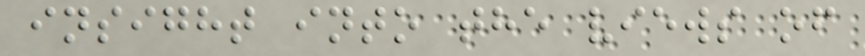insight into the views of
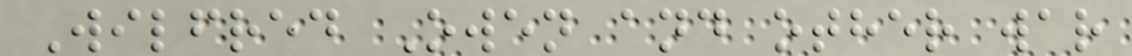Wilfred Owen and other war
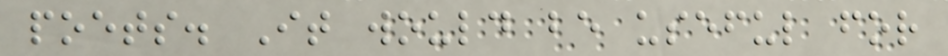poets. It would be useful for
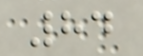84
